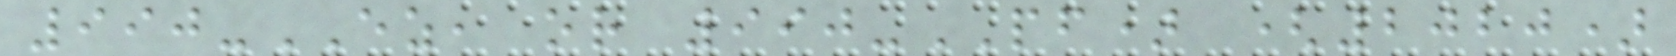990-EZ, or 990-PF) (2020)
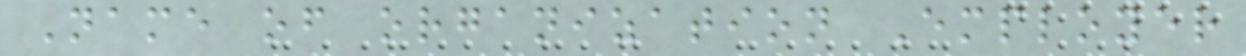Name of organization Employer
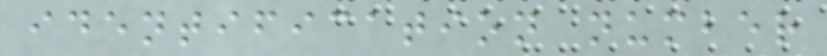identification number
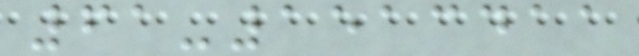61-1513411
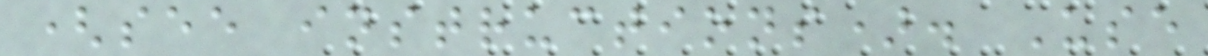(see instructions). Use
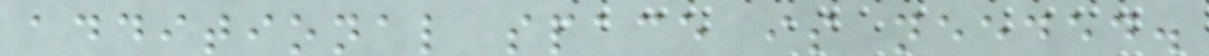additional space is needed.
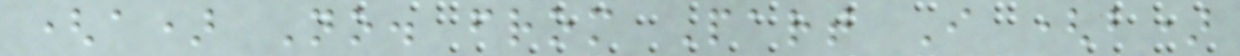(a) No. from Part I (b)
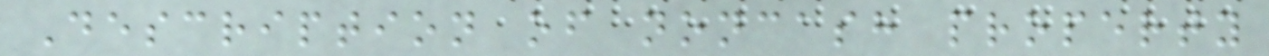Description of noncash property
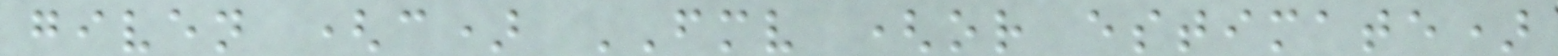given (c) FMV (or estimate)
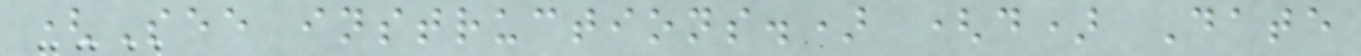(See instructions.) (d) Date
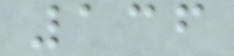136
